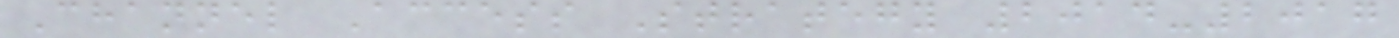Channel Access Strategy 2014-2017
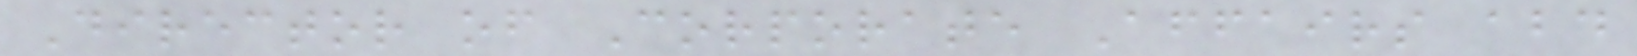Director of Corporate Affairs abd
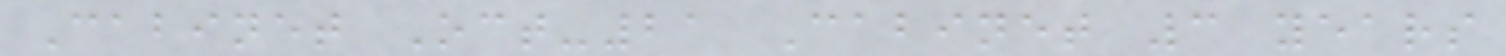Cabinet Oct-21 Cabinet 3 years
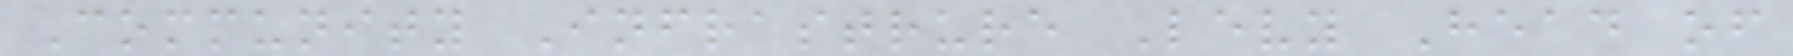Community Infrastrure Levy Head of
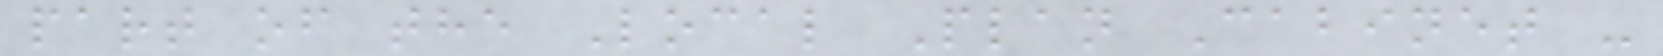part of the Local Plan Cabinet -
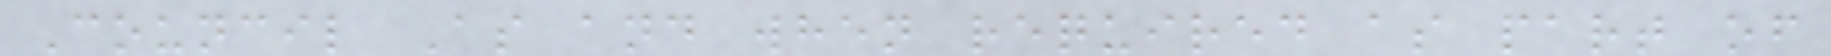Council As and when required as part of
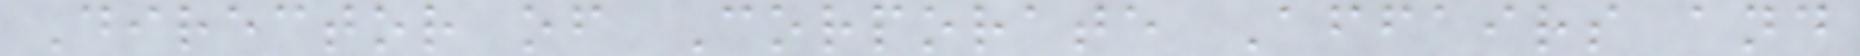Director of Corporate Affairs and
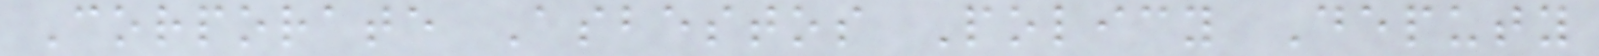Corporate Asbestos Policy Deputy
